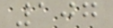107
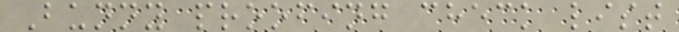Bunny proofing check list
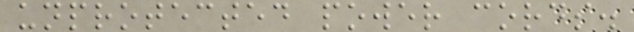unprotected power cords.
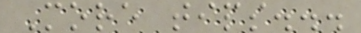More tips...
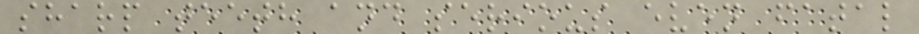sharp teeth and serious even fatal
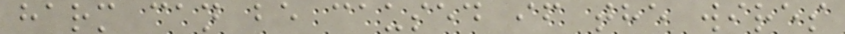harm can be caused if the wires
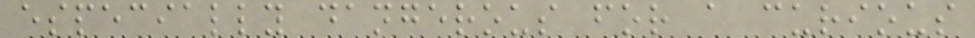especially dangerous for a curious
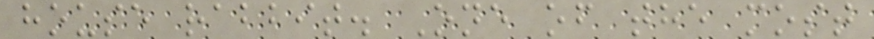house rabbit. One of the most
